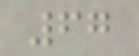67
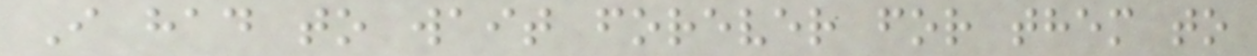I had to wait forever for them to
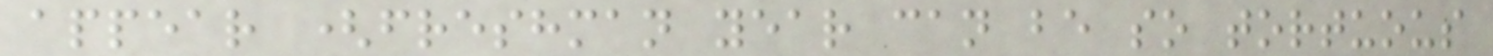appear (freshman year can be so tortuous
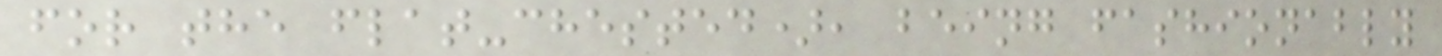for the flat-chested), being fashionably
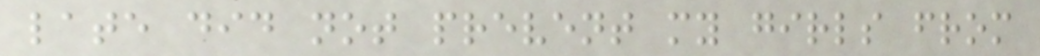late did not prevent my girls from
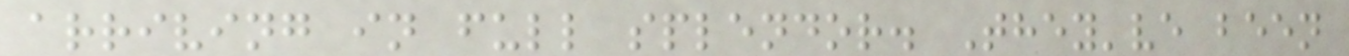arriving in full splendor. They've been
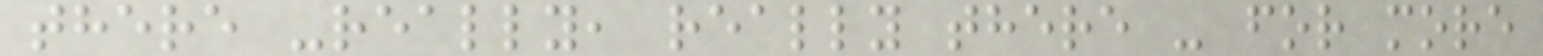there -really, really there - for more
